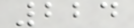224
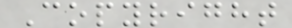Copyright
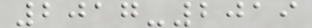2017-2019
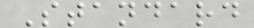Standard
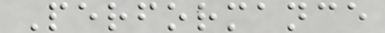Performance
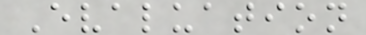Evaluation
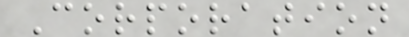Corporation
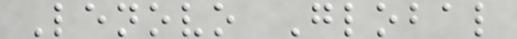Lenovo Global
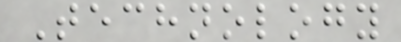Technology
